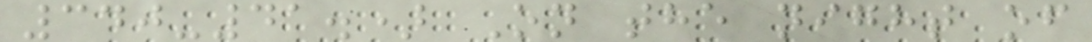340-41.) On the night of
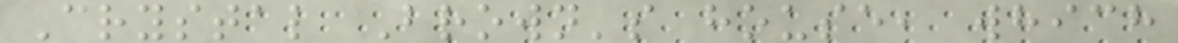Crystal Brown's house, which
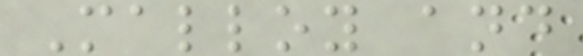Malloy and
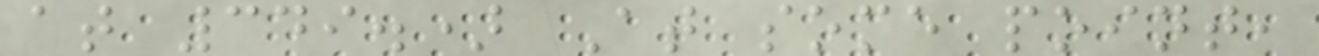at 349.) At some point,
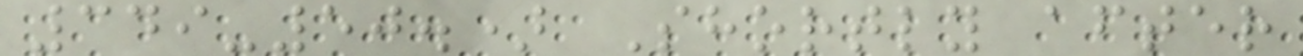349-50.) Shortly after
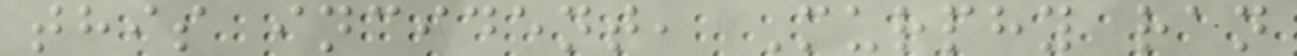this incident, Murphy ran
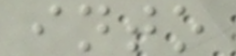into
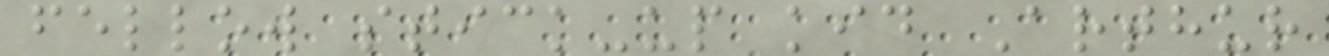fellow stick-up kid Arthur
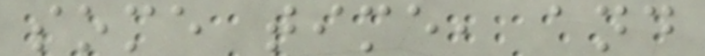some time, and
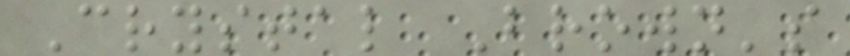Crystal Brown's
